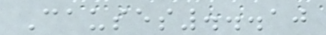Causes...10
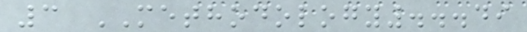3 METHODOLOGY...49
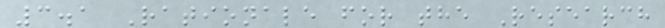3.1 Rationale for the Research
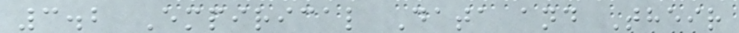3.2 Empirical Data and Their
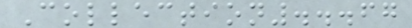Collection...67
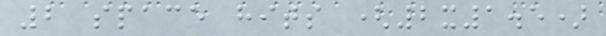2 space hits (2x1.5)
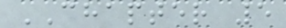CHAPTER 5
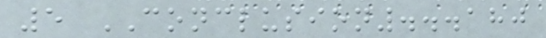5 CONCLUSION...180
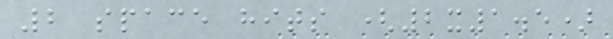2 space hits (2x1.5)
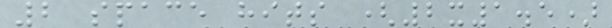2 space hits (2x1.5)
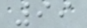99
